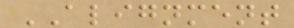ALIGNMENT
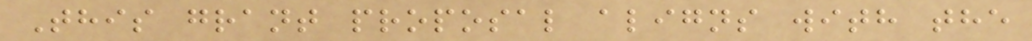This grant proposal aligns with the
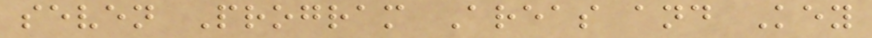seven Program Areas and Key
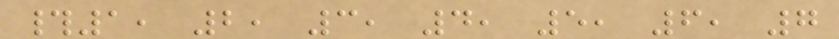#1, 2, 3, 4, 5, 6, 7
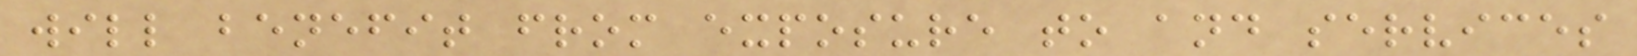will benefit from exposure to and services
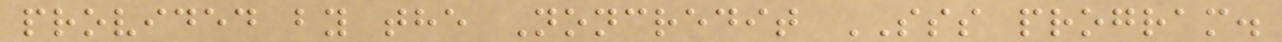provided by the Noncredit SSS program.
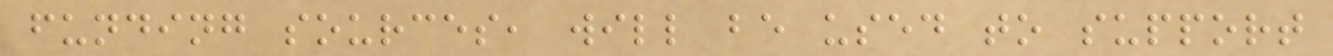funding sources, will be used to support
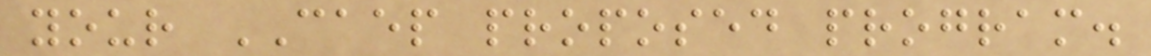your CAEP proposed program.
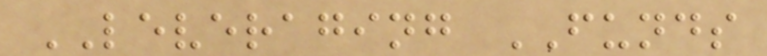LEVERAGING FUNDS
